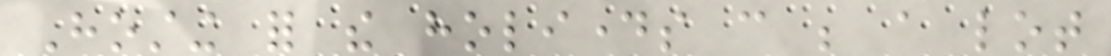Hosting for the holidays can be a lot
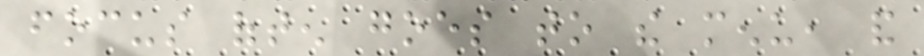focus often goes to the menu, and
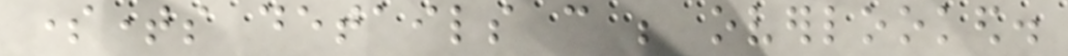sometimes details can be overlooked.
